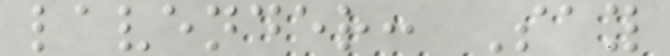lavender: Say
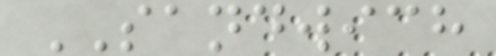SANDWICH
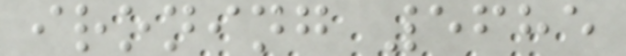ironing 5685
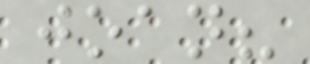joan?
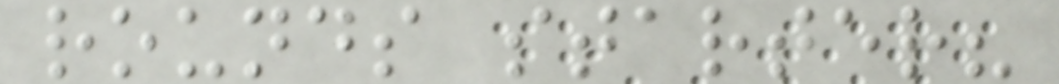rounds starter?
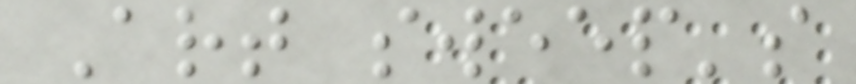Art sweep's
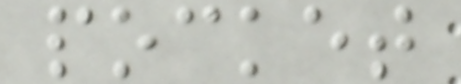pocket
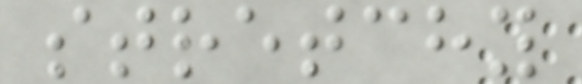stretchy
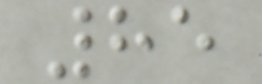85
